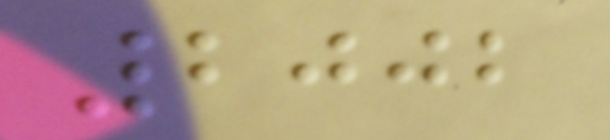2002
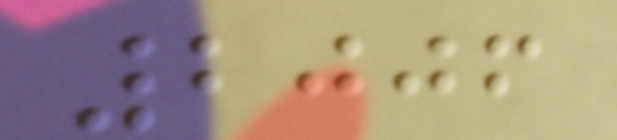2006
